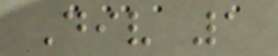Div 1
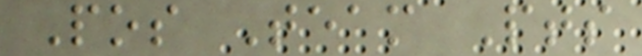Pos Team Pts
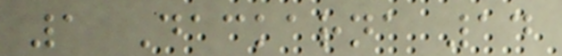1 Dackarna 14
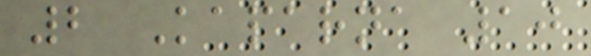2 Kaparna 10
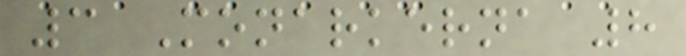3 Monarkerna 8
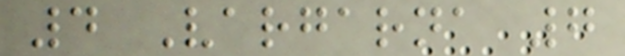4 Vargarna 7
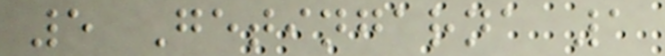5 Getingarna 1
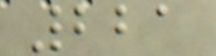221
